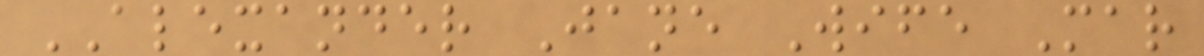ALEXANDER Jane Wife Mar
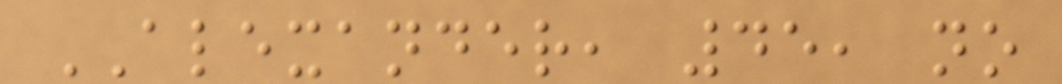ALEXANDER, 45, no
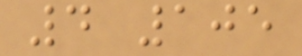4 105
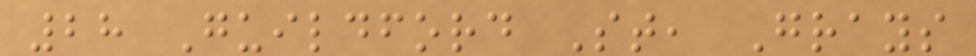28 Guildford St, Grays
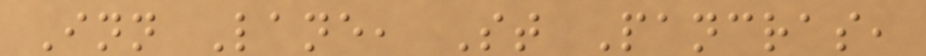Inn Lane, St Pancras,
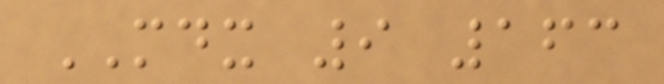MDX 9 163
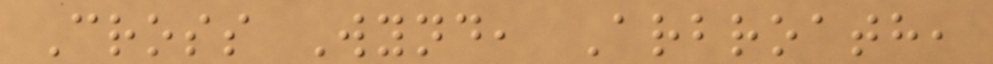Cross Wynd, Arbroath,
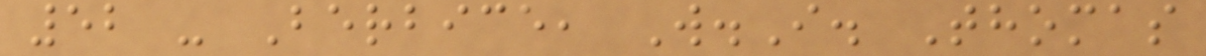52 - Berbice, W.I. Thomas
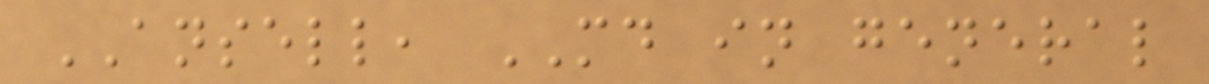ANSELL, MD in general
